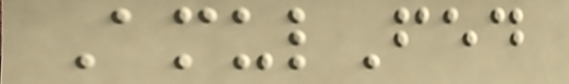AmulFed
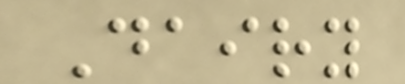Dairy
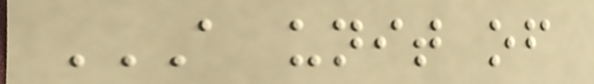A UNIT OF
